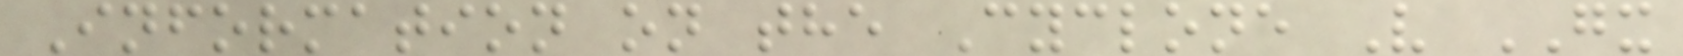Information on the Cyclone V GX
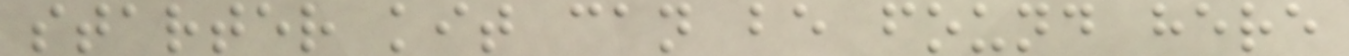starter kit can be found here
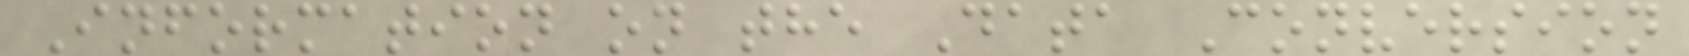Information on the Data Conversion
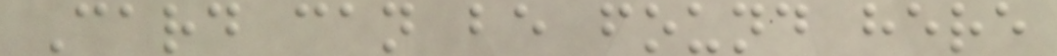Card can be found here
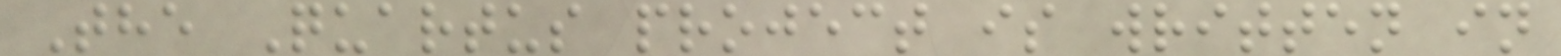The Quartus project is written in
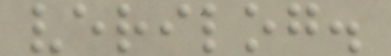verilog.
